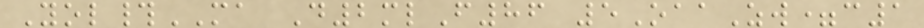Yol#MA D2mlF86 5OaaZw=c1
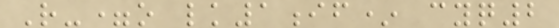R-=o lk1if* cyq2
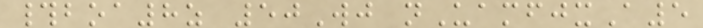#boa8z 50Wj nUamfjxA5
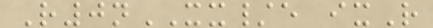R0nXX/e ixR
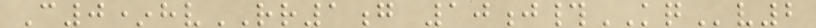C0*hvRR1g 10j#KQv2
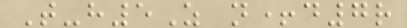T-h5Z n+d7r
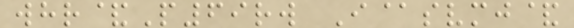whr&P69rw I@svmj&
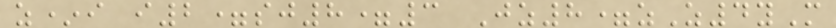z*i i2=sj8=3 Jz8=zZ4yM
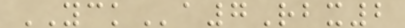YCKa7Rbx2
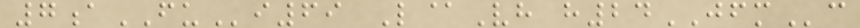7aFUi69 L@Vh h24JFMc
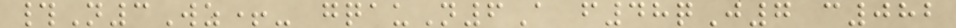#N3Wz+- gqauN6A f48qJ7 c082
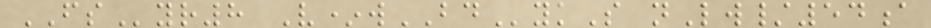FSyr8 V*wBDykS nLw/54a
